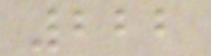222
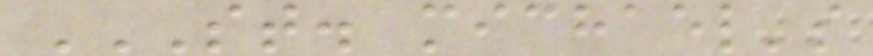ST. MICHAEL'S
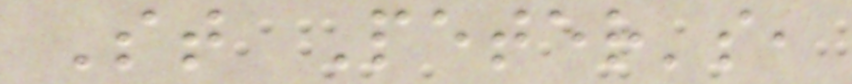St Peter's,
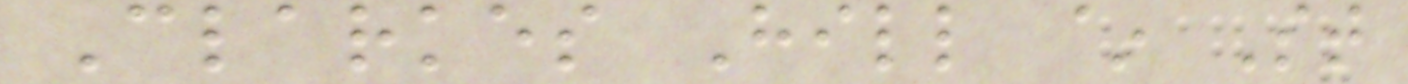Clarkes Hill ~ St
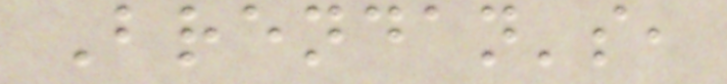Brendan's,
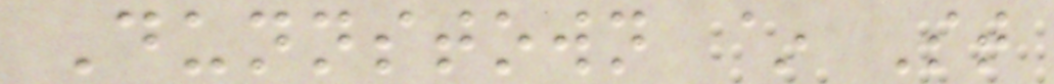Dunnstown ~ St
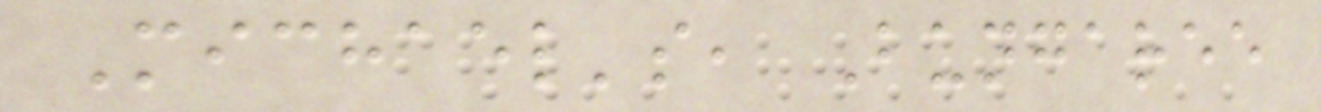Michael's, Bungaree
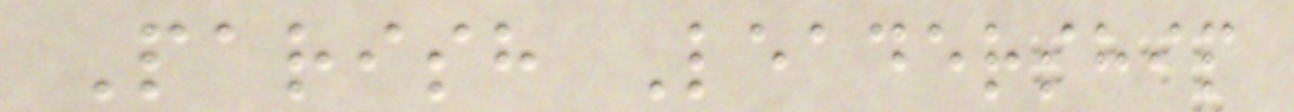Parish Leadership
